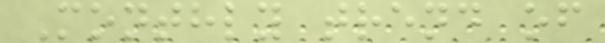Monthly trend of
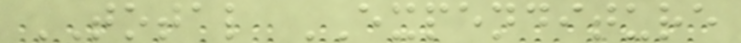TOTAL EXPENDITURE
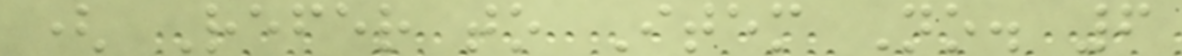( Refer to Item No. 6
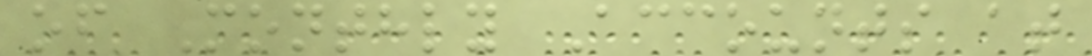of Monthly Accounts at
